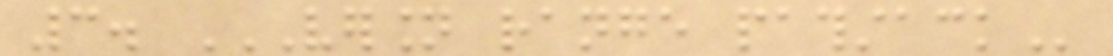3. VERSION RANGE PATHSTACK
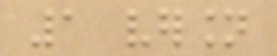1 version
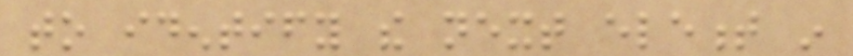to identify the next element in
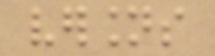versions
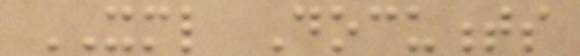XML Documents
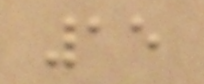15
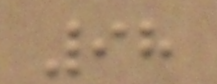98
